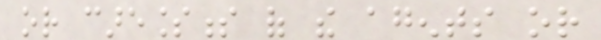or carelessness of the agents or
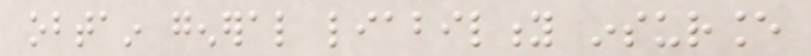obtain general liability insurance
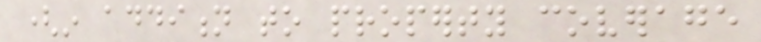(in addition to property coverage
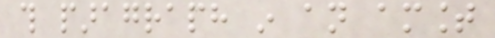this paragraph in an amount
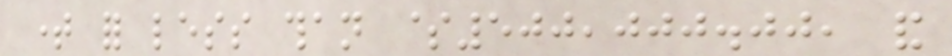time for less than $500,000.00, and
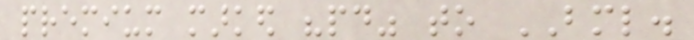premium marked "paid" to BML.
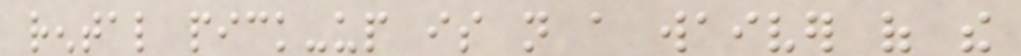rental pick-up is not a waiver of the
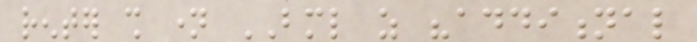renter shall name BML as "additional
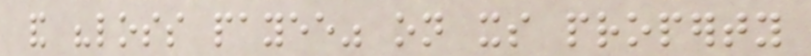and "loss payee" on its property
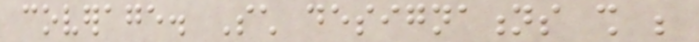coverage. Such designations shall be
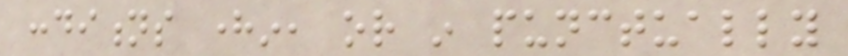conditions herein, or in punctually
